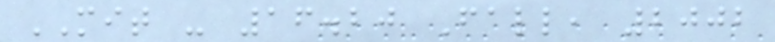MIT - 16.20 Fall, 2002
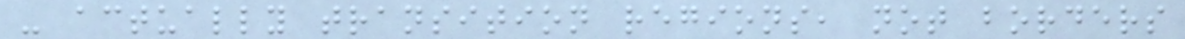- actually transition regions, not borders
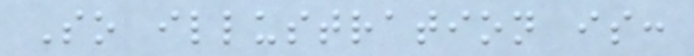So illustration is:
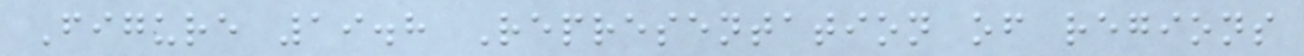Figure 19.8 Representation of regions
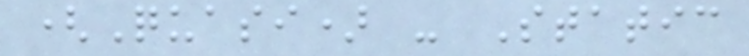(Quasi) - Static
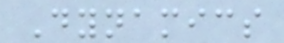Dynamics
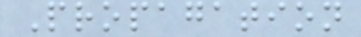Propagation
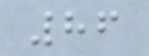86
